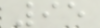95
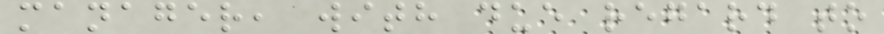manager, with due regard to
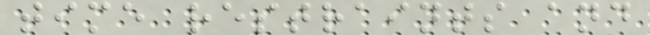time restraints and
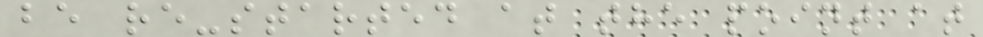be re-started at the point at
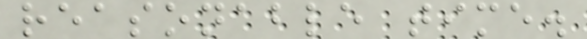reasonable time.
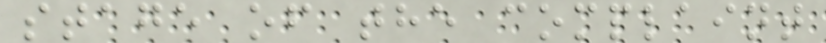stage of the complaint
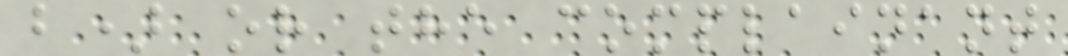b) or the complainant
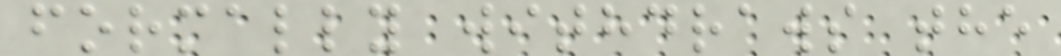formally withdraws the
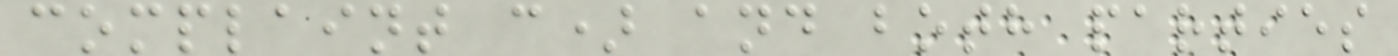complaint c) and both parties
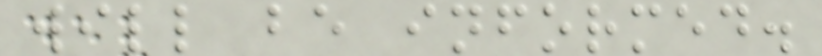will be informed.
